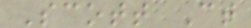Scott Ct
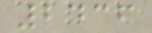2436
